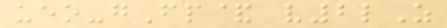ueo-gFp& v2lZ
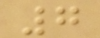7
